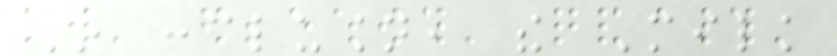In conclusion, the Milk
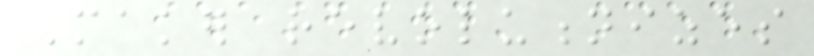Maker revolutionizes
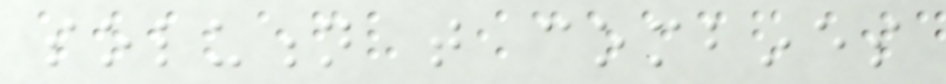solution that combines
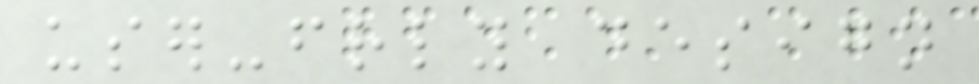user-friendly design
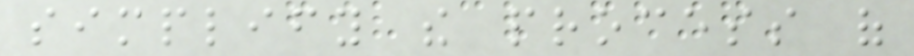simplify the process of
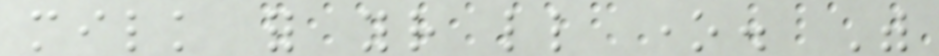milk for your little one. With
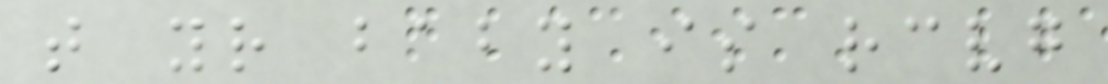that your baby is receiving
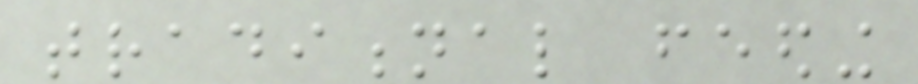traditional feeding
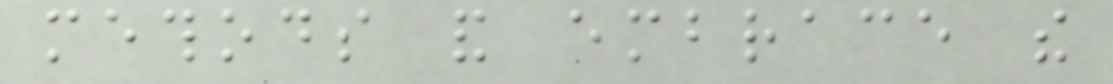methods and embrace the
